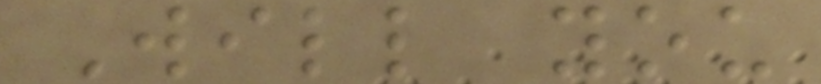Will you
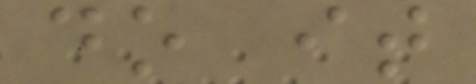do it
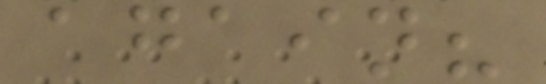again?
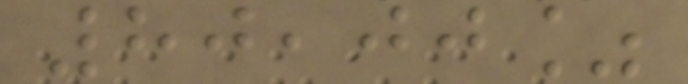80,00%
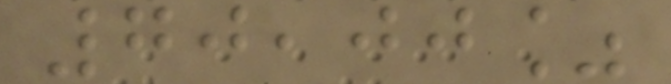70,00%
